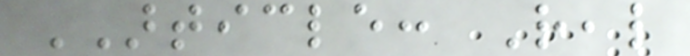ARTICLE: Real
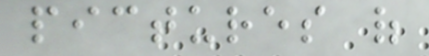pictures of
